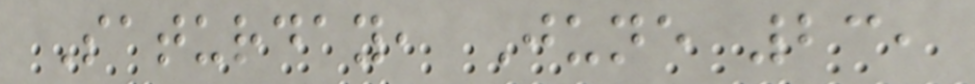Saturday, June 23,
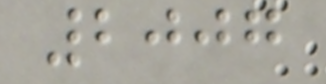2007
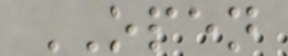OPEN
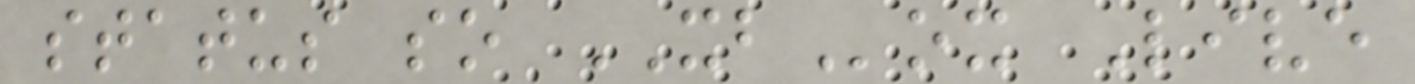status so XBox Live
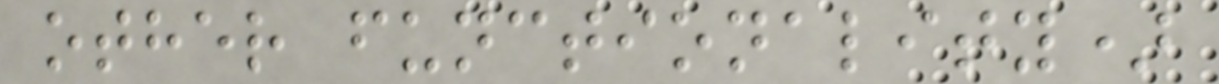other functionality)
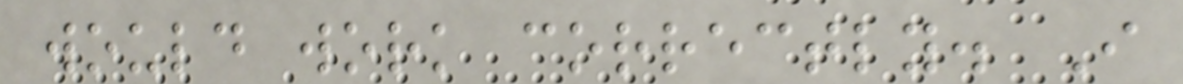would work correctly. I
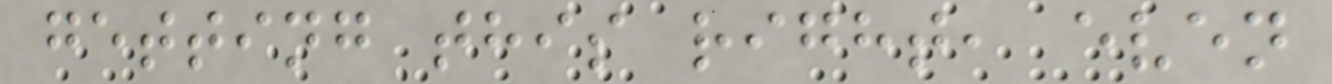getting this right, even
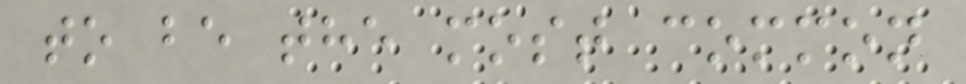to be the most common
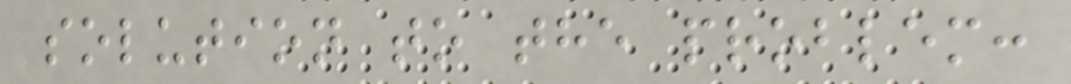solution to the problem:
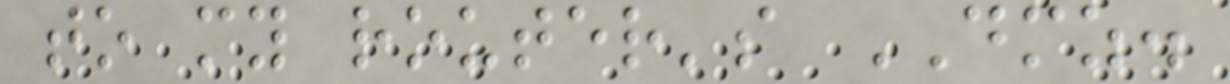to my router's DMZ.
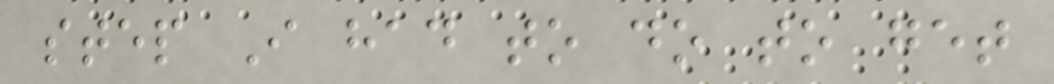step I had to do to get
